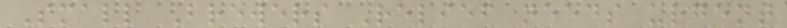Small Brewers Relief needs urgent
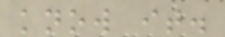know it.
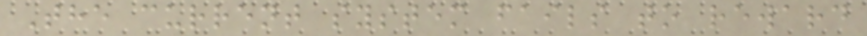The current system fails to reward
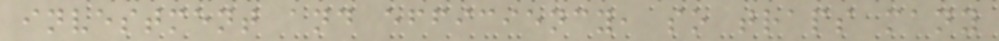investment and efficiency, so traps many
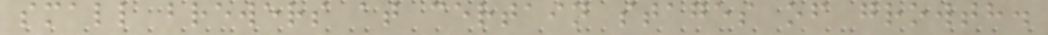small brewers at certain stages of growth.
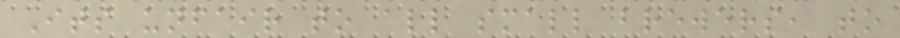Its unfair to all small brewers, to
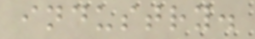industry.
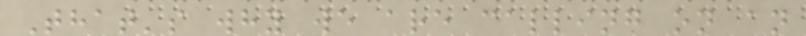That's why we are calling on an
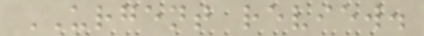URGENT review.
